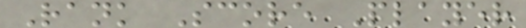Rank Score Player
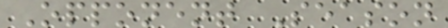Opponent Season
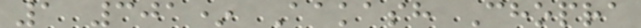1 301* Aakash Chopra
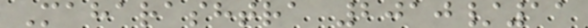Maharashtra 2010/11
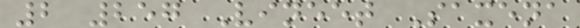2 257 Vineet Saxena
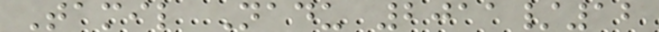Tamil Nadu 2011/12
